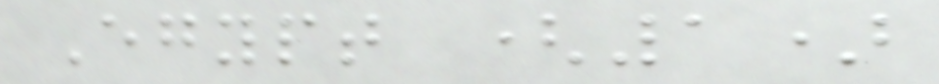Egypt (1)
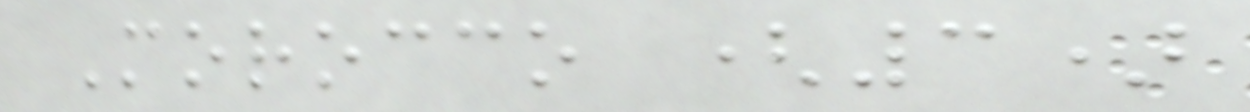Morocco (3)
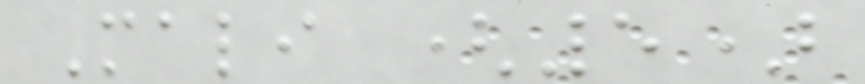Mali (5)
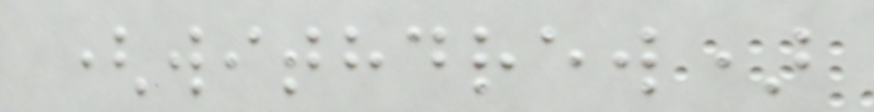(withdrew)
